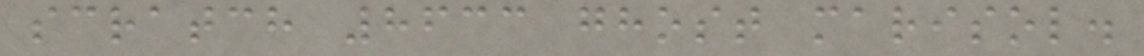scratch 8633 ghost marisol.
